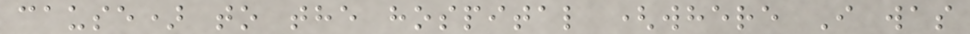cause) to the hospital (where I was
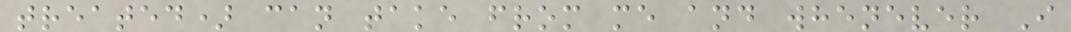treated) can take from me and whenever I
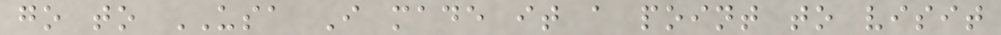go to USA I made it a point to visit
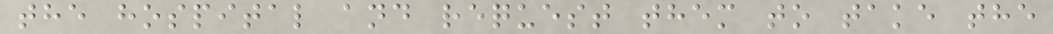the hospital and request them to take the
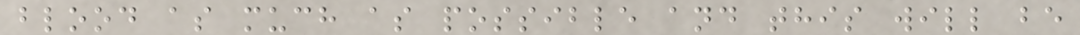blood as much as possible and this will be
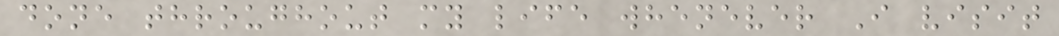done throughout my life whenever I visit
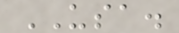USA.
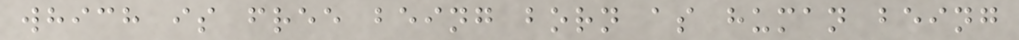which is free being born as human being
